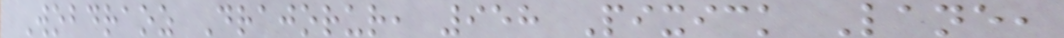Wobdraoz Drajorur, 958 Pixick Lane,
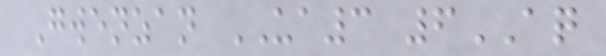Gwenzan UA3 6AQ
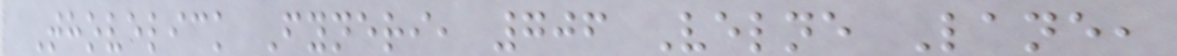Thovelick Fyneri, 706 Velne Lane,
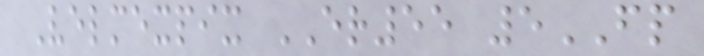Velmexpix ER55 5FP
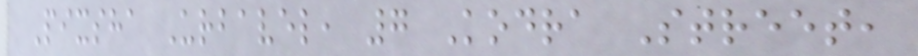Pixsha Urbavel, 7 Kodra Street,
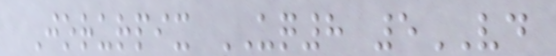Jorurpix UQ8 5VD
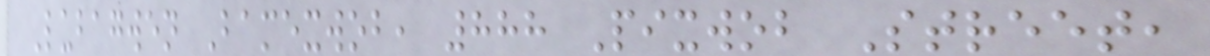Lubagwen Bamexwob, 888 Pixwob Street,
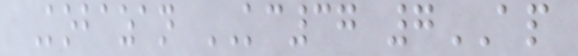Kobazan KC37 7AP
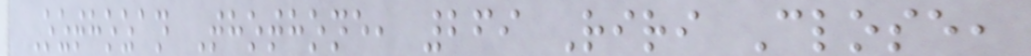Ozthozan Thothone, 269 Riri Close,
